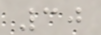30
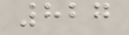827
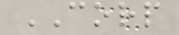CORP
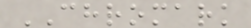CHROMARK
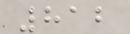812
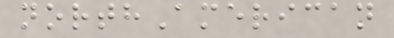northAmerican
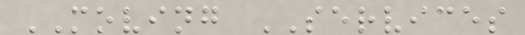MOVING SERVICES
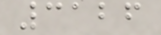3126
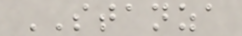STANZA
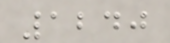1240
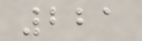221
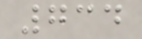734
